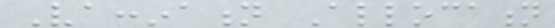Vaccination Allocation
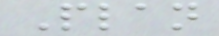Plan
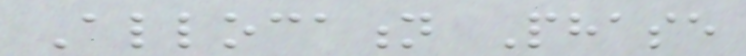Allocation Phase
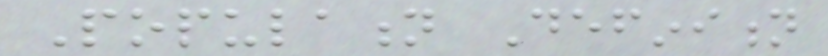Population Definition
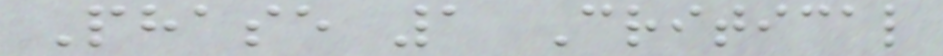Phase 1 Critical
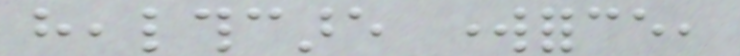healthcare workforce,
